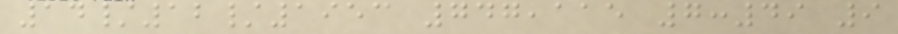14/12/1953 747,115 7:49 9
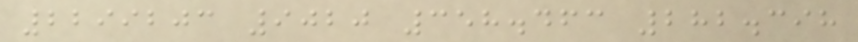2299203 9020 358.463 282.398
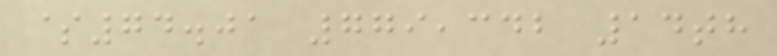$74.01 779,342 14th
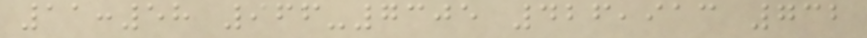11:58 966-7305 426,913 732
